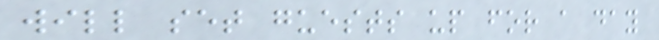will set guests up for a day
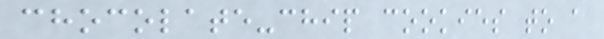chocolate-chip cookies to a
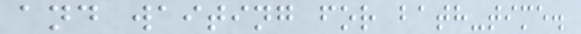and waiting for bath-time.
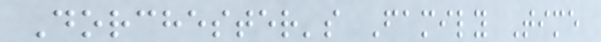Dorchester's Family Time
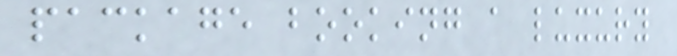package booking a luxury
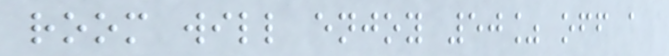room will enjoy 50% off a
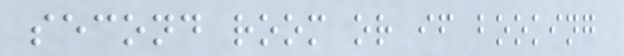second room or if booking
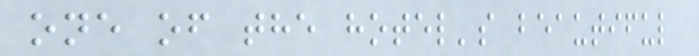one of the hotel's beautiful
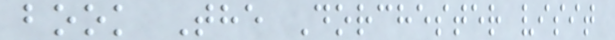book The Dorchester visit
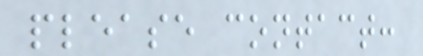please contact:
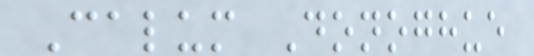Calum Donoghue
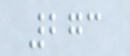273
